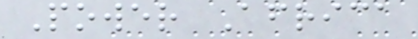Power Africa
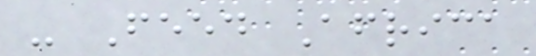- Feed Africa
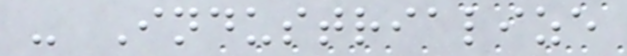- Industrialize
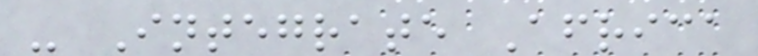- Integrate Africa
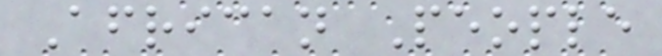African People
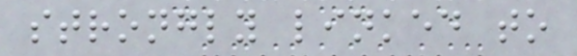strongly linked to
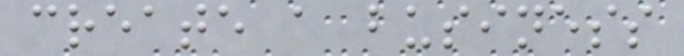create a business
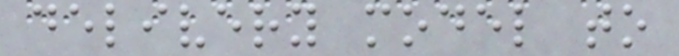delivery model to
